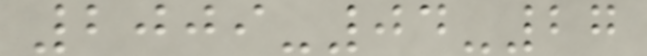2009-04-27
